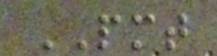PMT
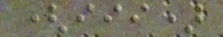(iii)
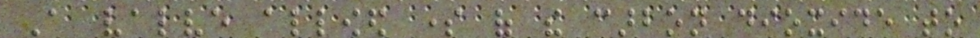A valve allowed some of the carbon dioxide to
